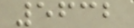5632
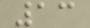13
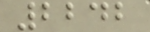2242
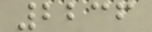2236
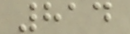814
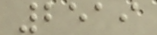2519
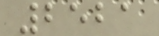2521
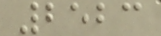2523
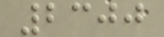2300
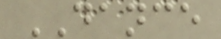DANCE
